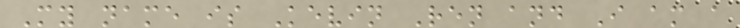My name is Kevin Ren and I am a
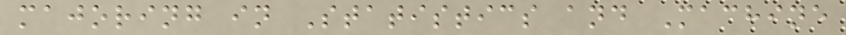majoring in Statistics and Machine
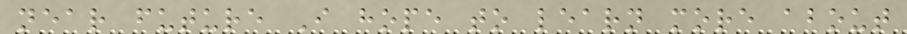near future I hope to learn more about
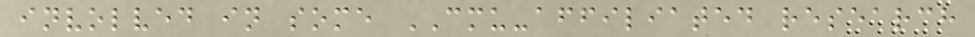involved in some CMU-affiliated research
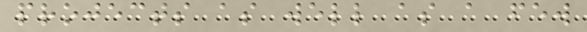projects as well as a few
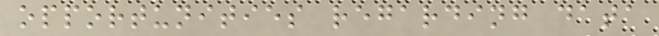opportunities regarding data
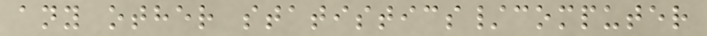any other statistics/computer
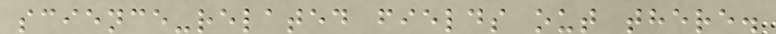science-related fields out there.
